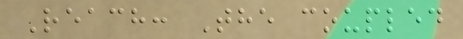Reach: The coupled
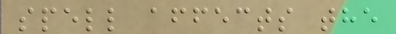spell affects the
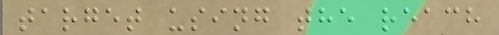target using the reach
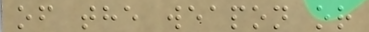of the weapon or
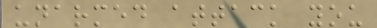unarmed attack you
